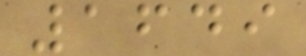1649
